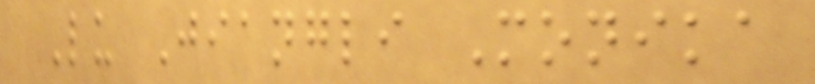Lu Jiangli Monika
